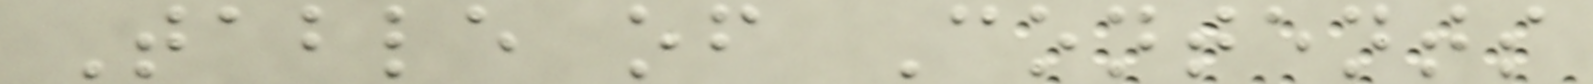Table of Contents
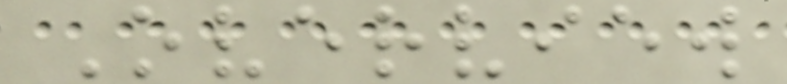Overview
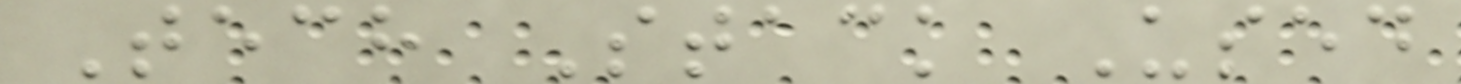Tech Stack Used
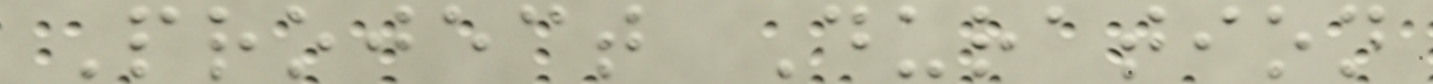Project Duration
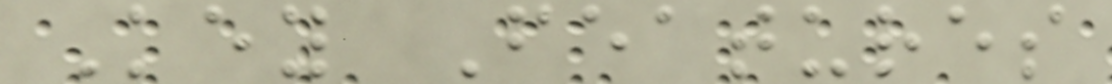Key Features
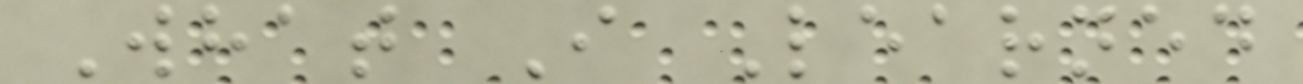What I Learned
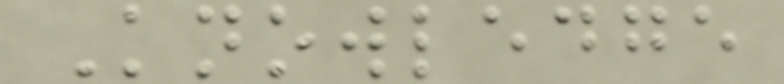Knowledge
